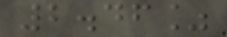2.46%
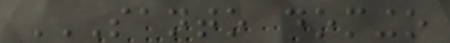SANTO DOMINGO
